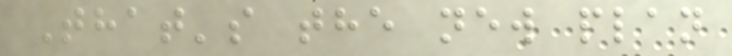That's the new plan
